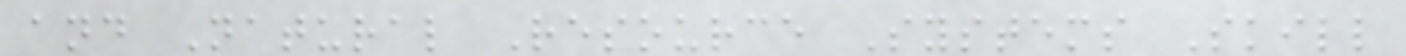and Natural Resource Systems Skill
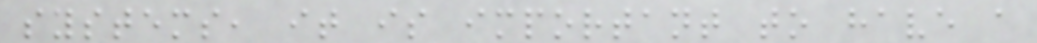systems, it is important to have a
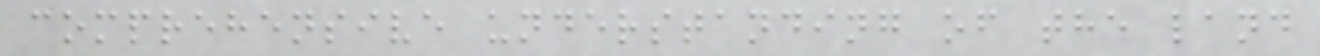comprehensive understanding of the land
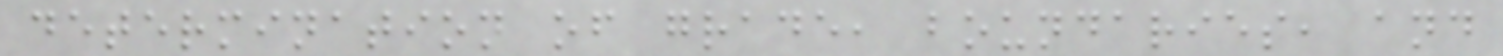determination of grade, boundaries, and
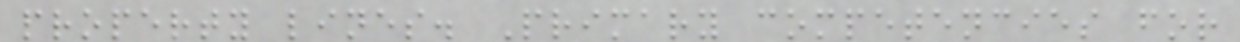property lines. Primary competencies for
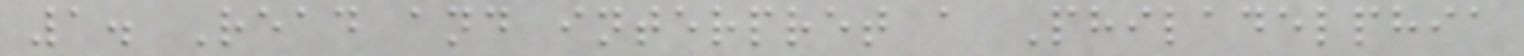1. Read and interpret a Philadelphia
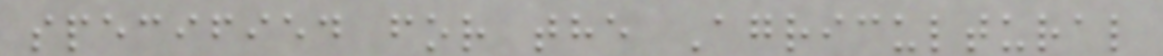specified for the Agricultural
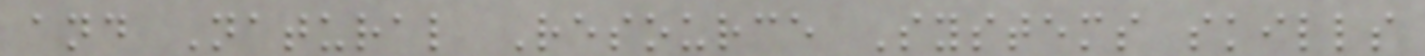and Natural Resource Systems skills
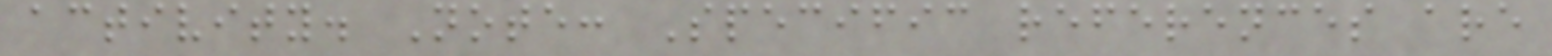activity. Note: Specific references are
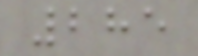285
